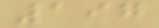197
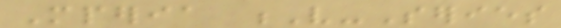Mperia V-Series
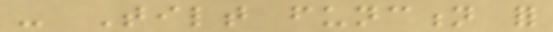- Tilt function for
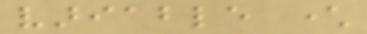variable character
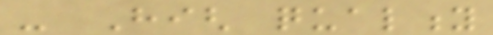- High quality
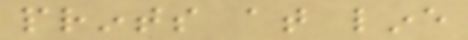prints at line
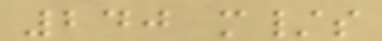240 m/s
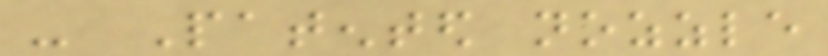- Patented nozzle
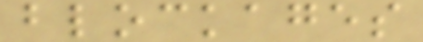blockages
